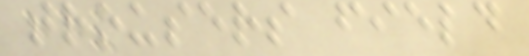trousers field
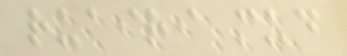ruairi mud
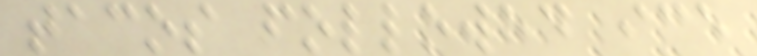tacos followed ice
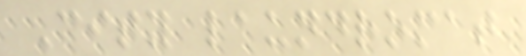City laundromat
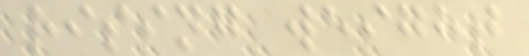rising weight
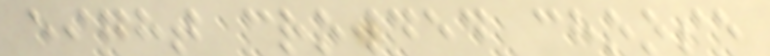eight crowded choose
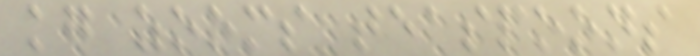kg zooms teaspoons
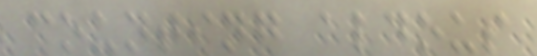counting aldous
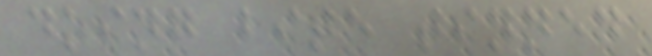doing bite tinned
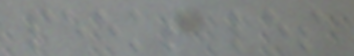peeks les
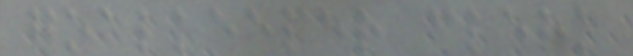goalkeeper clerk
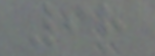98
